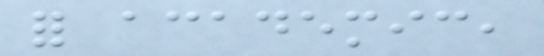for academic,
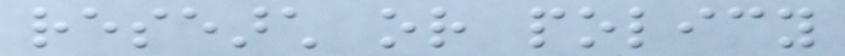research or policy
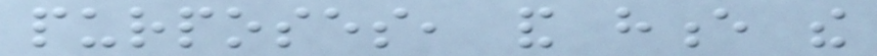purposes, and hence the
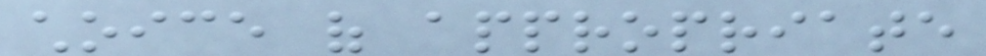choice of appropriate
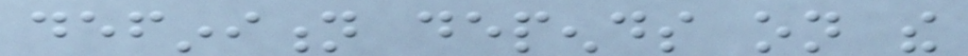definition depends on the
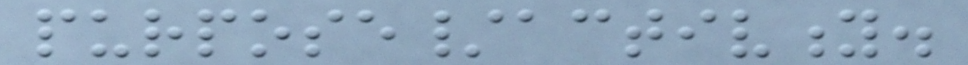purpose/activity.
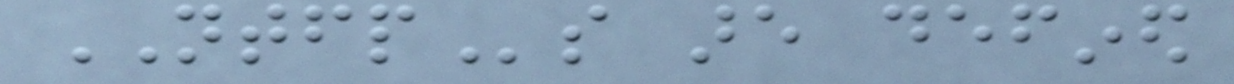NTFPs are defined
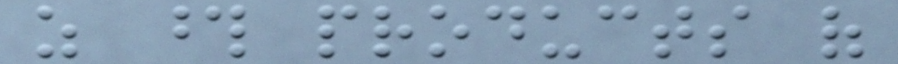as those products of
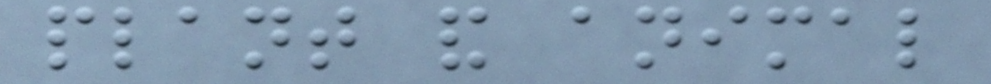plant and animal
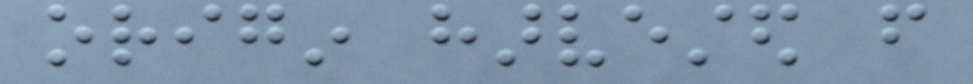origin harvested from
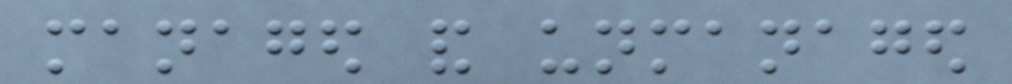managed and unmanaged
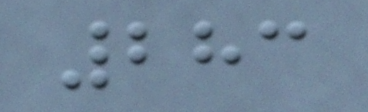283
